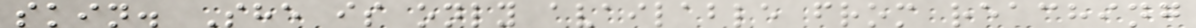skin. She is only available from reaching
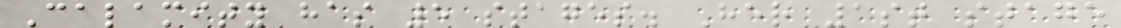Calamity has 5 stages. Her 1st stage
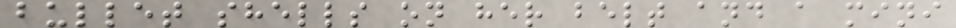bullet shells on her belt and a mini
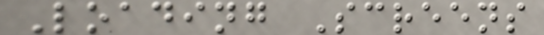Loading Screens
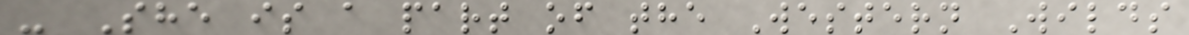- She is a part of the Western Wilds
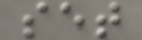set
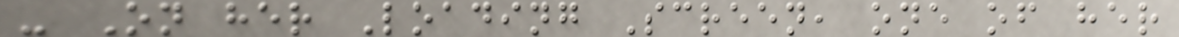- On her Loading Screen, one of her
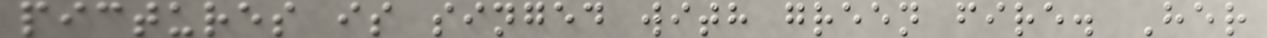pictures is singed with green fire. Her
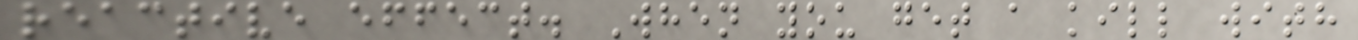reactive effect. When you get a kill with
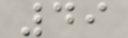49
